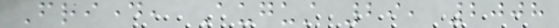Friday, August 29, 2008
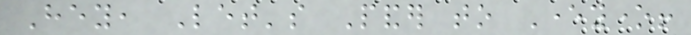Hey, Let's Pander to Everyone!
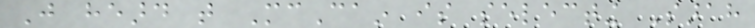Just heard that McCain is selecting Sarah
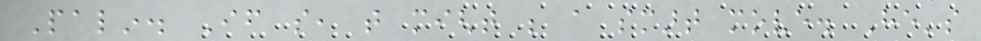Palin. If so, that might be a smart move. He's
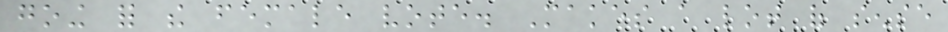going for the female vote. Makes a lot of sense
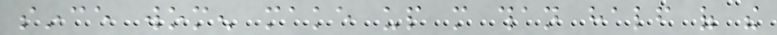since women make up more than half of the
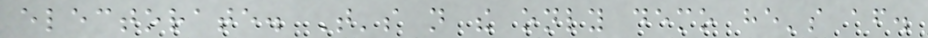electorate. That's not the only demo he's after.
